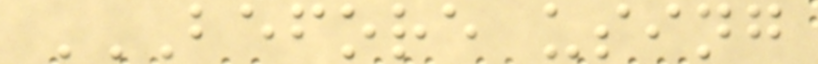BEFORE USING
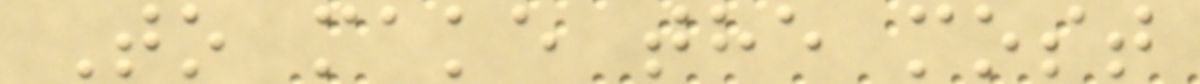To make the most
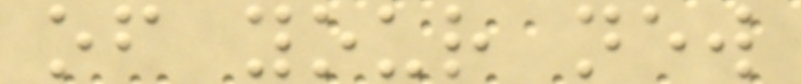of your new
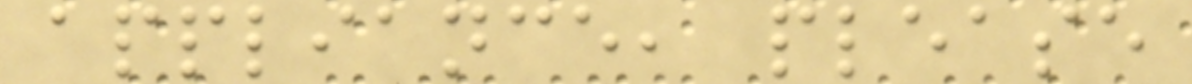appliance, please
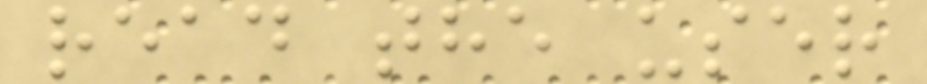read the user
